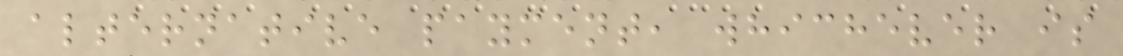alternative payment, whichever is
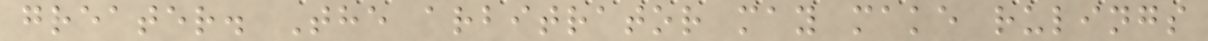greater. The arbitrator may make rulings
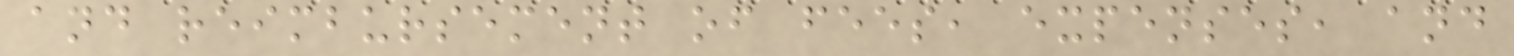and reimbursement of fees, expenses, and
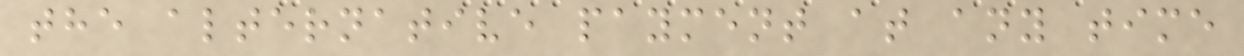the alternative payment at any time
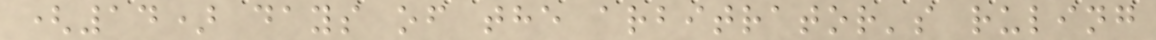(14) days of the arbitrator's ruling
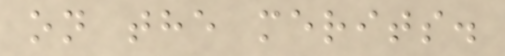on the merits.
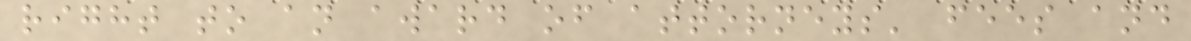right to an award of attorneys' fees and
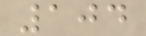104
